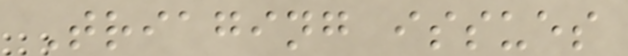Triaging issues
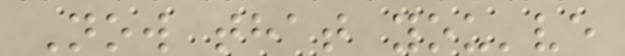Now that you've
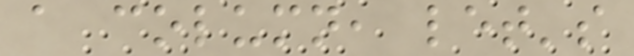a column, let's
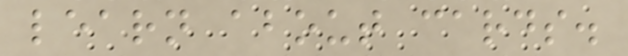learn about cards.
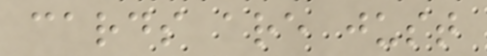cards are just
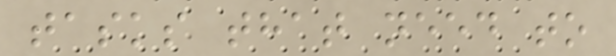tasks that need to
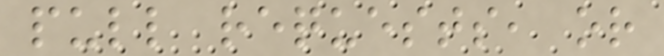pull requests, or
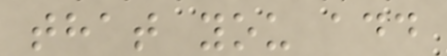that you add
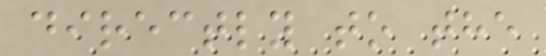directly to the
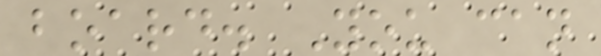board. You can
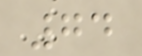74
